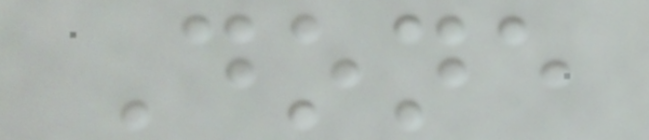Done
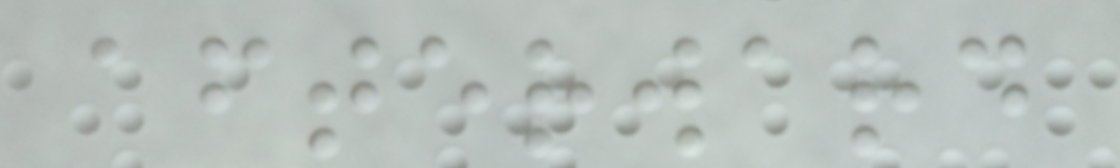afterward
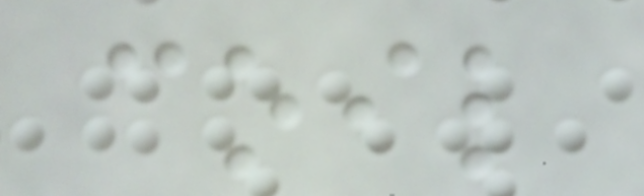coil
